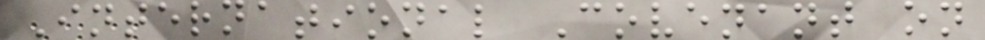International Covenant on
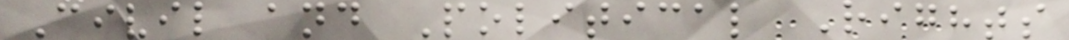Civil and Political Rights
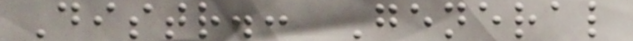Distr.: General
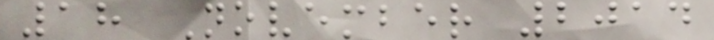18 November 2014
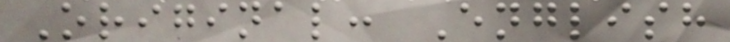Original: English
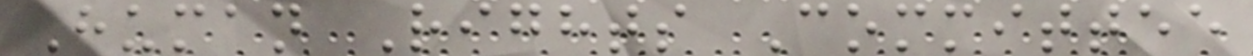Human Rights Committee
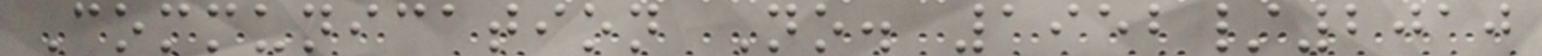Communication No. 1952/2010
